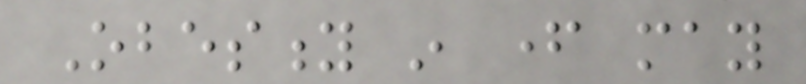Obesity in father may
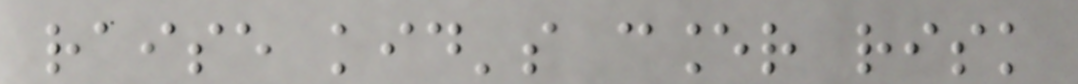raise kid's cancer risk
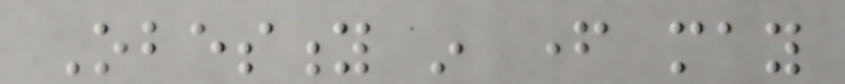Obesity in father may
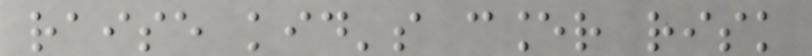raise kid's cancer risk
